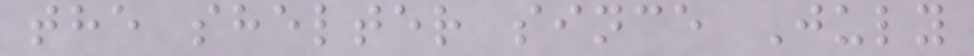the shelter since July
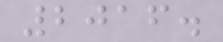2016.
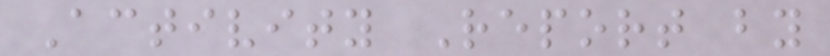Activity Report by
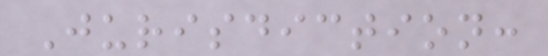Jurisdiction:
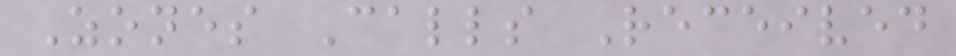Zones Calls Received
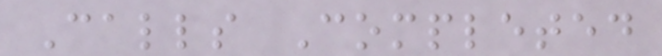Calls Completed
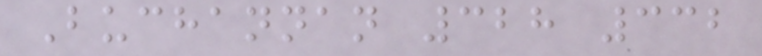Buchannan 328 332
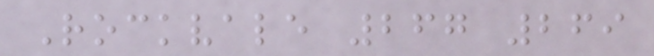Rockvale 267 269
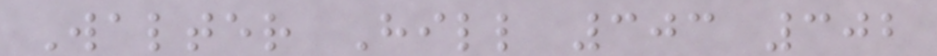Walter Hill 303 302
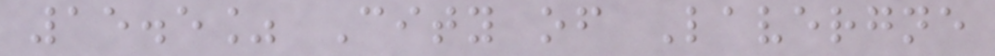15.5% City of Lavergne
